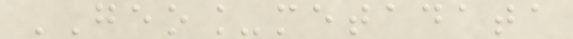GEO_metadata
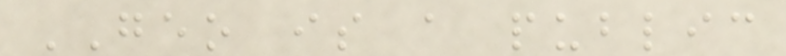GEO is a public
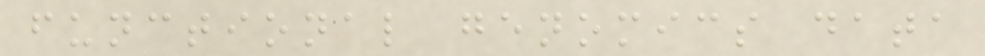functional genomics data
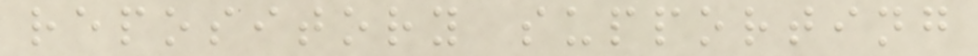repository supporting
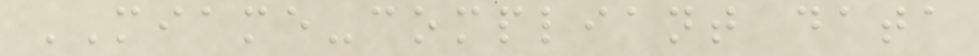MIAME-compliant data
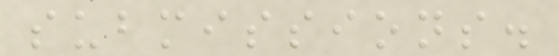submissions.
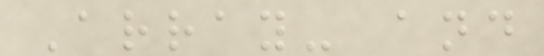Array- and
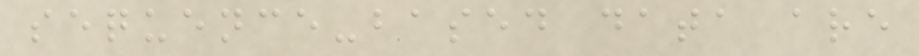sequence-based data are
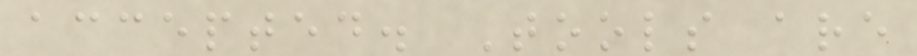accepted. Tools are
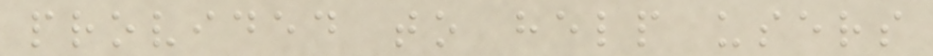provided to help users
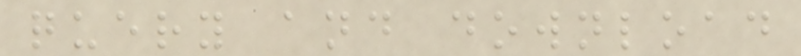query and download
